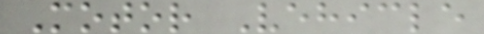Motor Vehicle
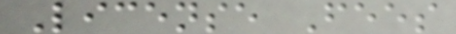License Fees
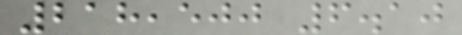218,500 6.10
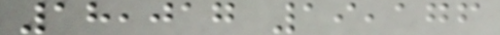18,017 19,176
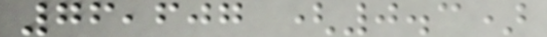76,607 (0.3)
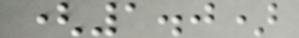(1.0)
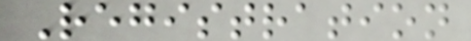Registration
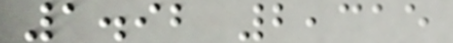1.92 2,315
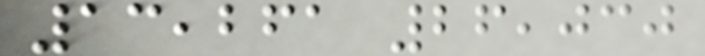13,261 26,030
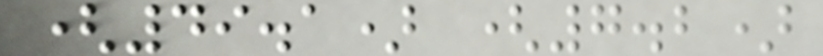(49.1) (7.2)
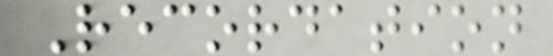Recordation
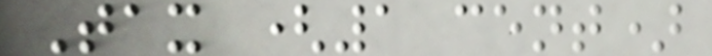Tax (1 cent)
